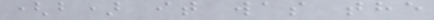(b) it was the
